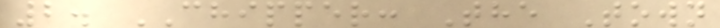2. CHIPPER: The Town
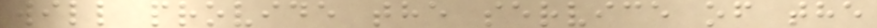will provide the service of the
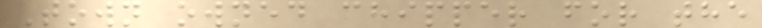Town owned chipper for the
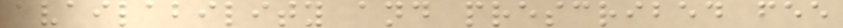availability and prescribed fee
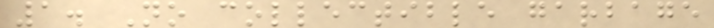1. No collectible garbage
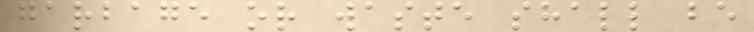garbage or waste shall be
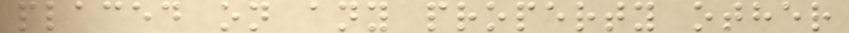placed on any property other
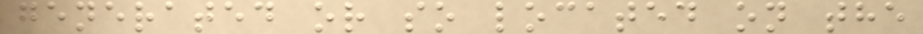generated or so located on the
